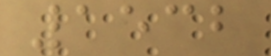1532
